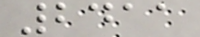2411
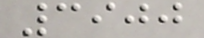3900
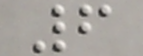6
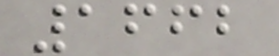1662
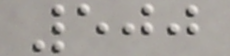500
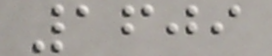1609
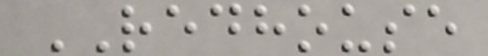REDHOUSE
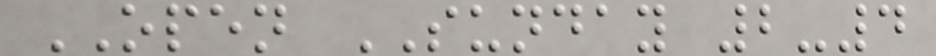OPEN SUNDAY 2-4
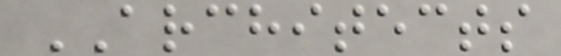ARCHITECTS
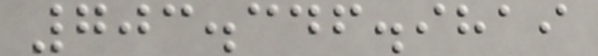703.346.9819
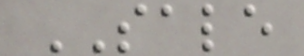SALE
